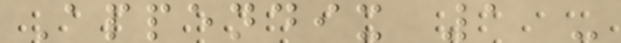Appendix 1 -
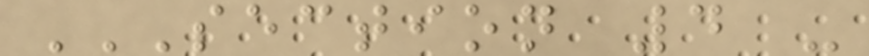SECTION 4 -
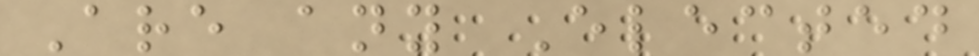Are any Elected
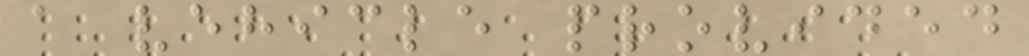a vehicle provided
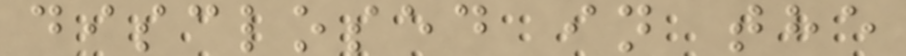disclosed in the
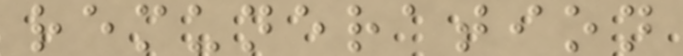remuneration
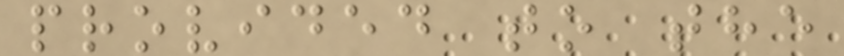provided to the
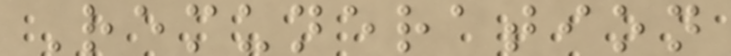Remuneration
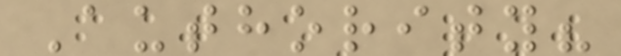Authority?
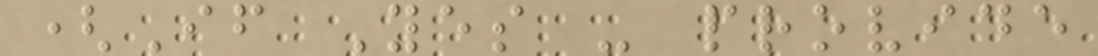(If Yes - provide
